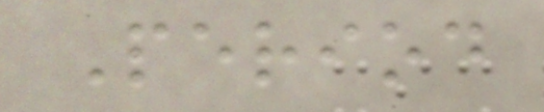Period
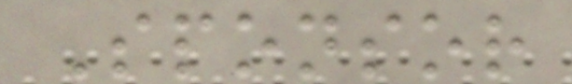Sponsor
